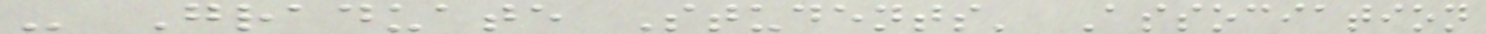- Graduate Students' Association
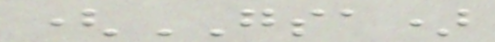(GSA)
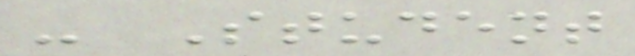- Student
